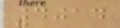4014
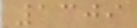1309
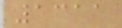1311
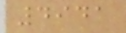4941
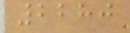2280
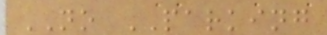NO PARKING
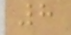8
